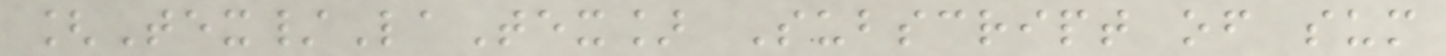[Tex/LaTex] Subscript of sum
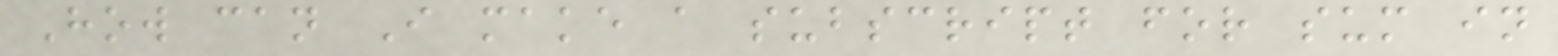How can I make a subscript for sum in
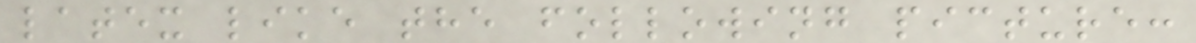latex like the following picture:
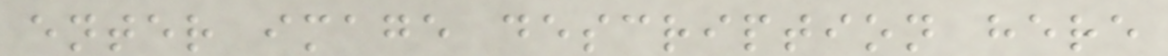enter image description here
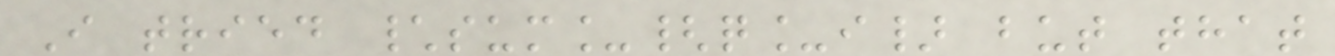I tried \sum_{q_i} but that
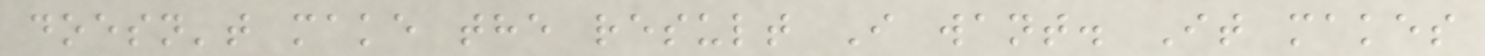doesn't make the result I want. It makes
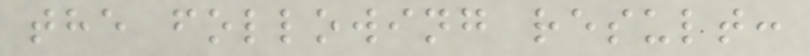the following result:
